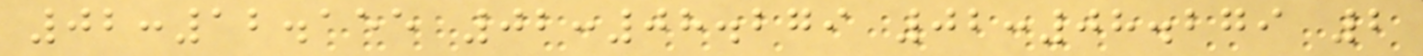02:12.155 02:08.279 02:08.279 2
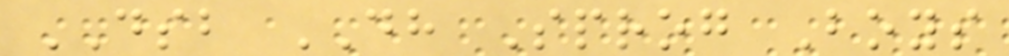DSB DH Sprog Boys
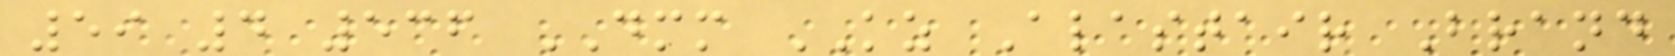59 4 536 DMM KZ Alastair Brand
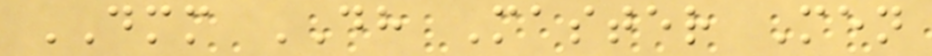DMM DH Master Men
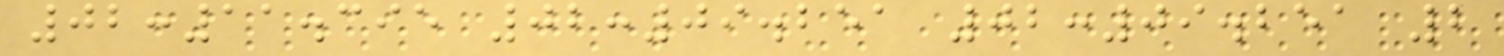02:11.395 02:09.251 02:09.251 2
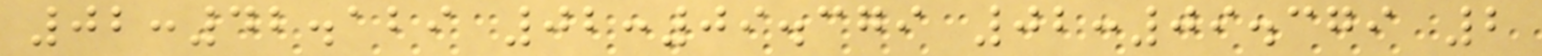02:42.129 02:09.379 02:09.379 2
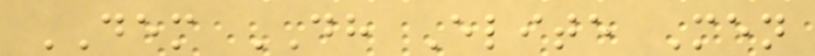DEM DH Elite Men
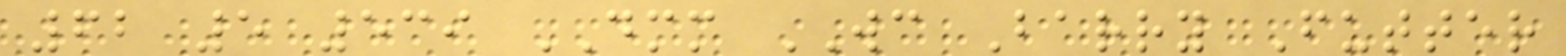62 5 539 DMM WC Barry Futter
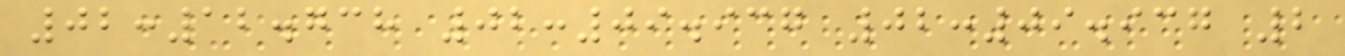02:12.738 02:09.937 02:09.937 2
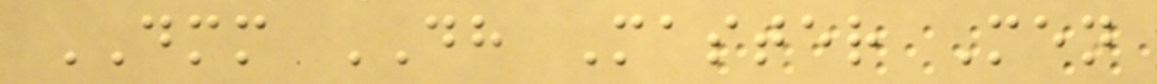DMM DH Master Men
